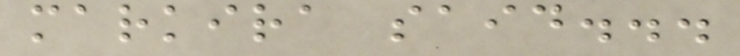markira said...
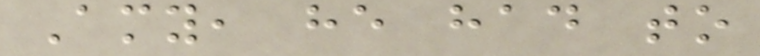Amy, he had to
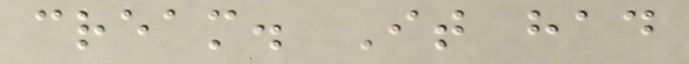cream. It had
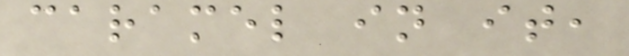caramel in it,
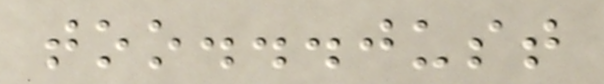too...just
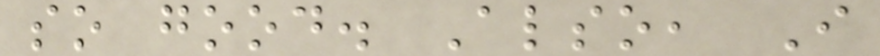so good. Also, I
